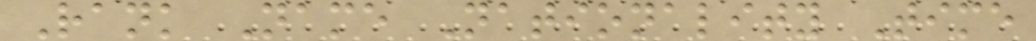Rank Name Nationality Time
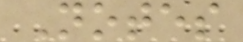Notes
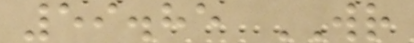59.85 WR
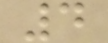4
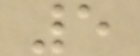5
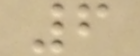6
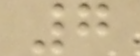7
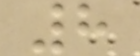8
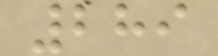289
